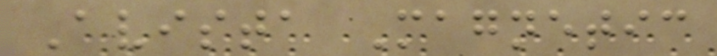Avista Magnetic
